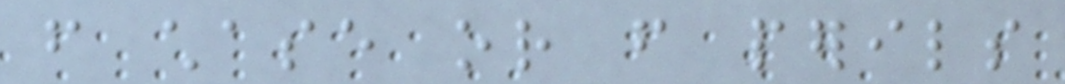from chase or from perils
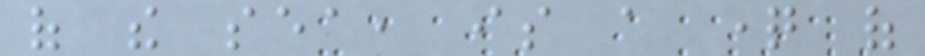of the sea, is a question of
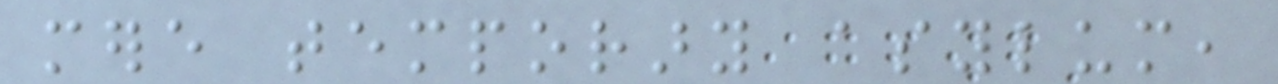mere temporary asylum,
